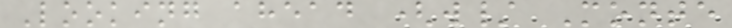Looking ahead (w/ Monte
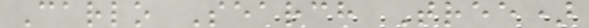Carlo Search Tree)
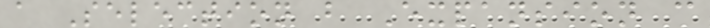a Selection b Expansion c
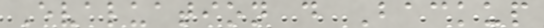Evaluation d Backup
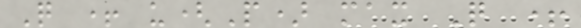Q + u(P) max Q +
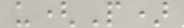u(P)
